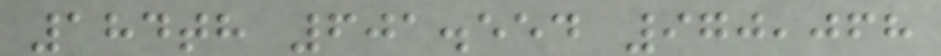184th 601.554 970,068
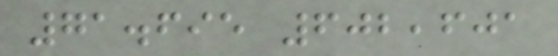71.695 602,601
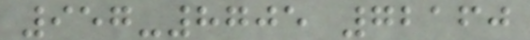957-8705 72160
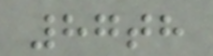87th
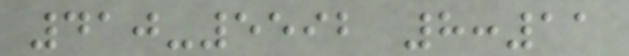410-5592 8:11
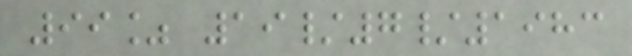99% 19/7/1983
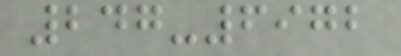247-6972
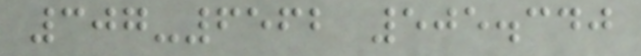307-6562 505.340
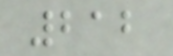212
